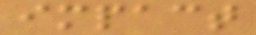impact
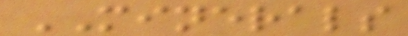MINERALS
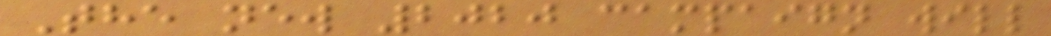The new 2020 campaign will
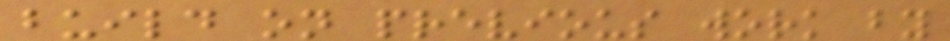build on previous work by
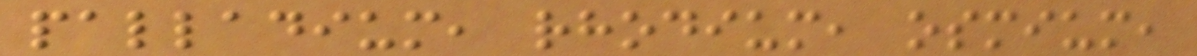palladium, rhodium, osmium,
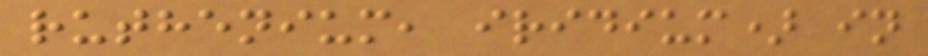ruthenium, iridium) in
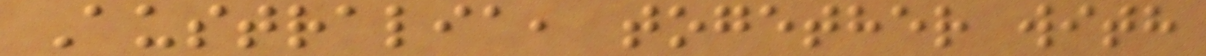Australia, together with
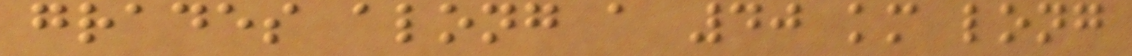grades along a 40 km long
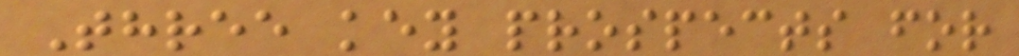Three key prospects for
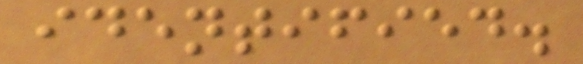identified.
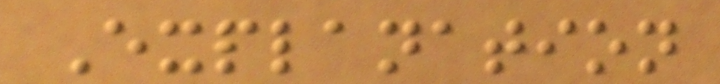Explanation
